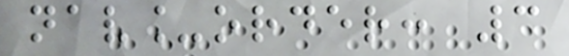nav_order: 3
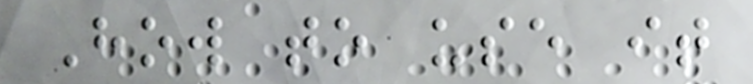How to use it
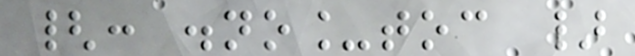{: .no_toc }
